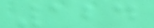124
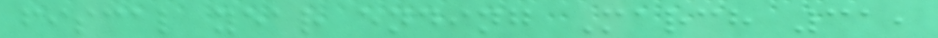fiscal year ending March 31,
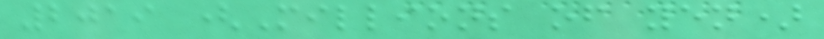2019 (Millions of yen)
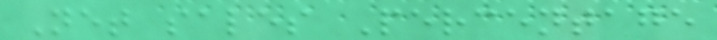Net sales Percentage
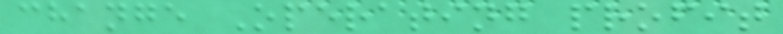change Operating profit
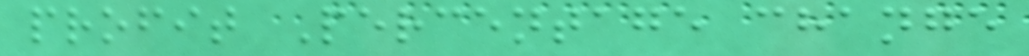profit Percentage change
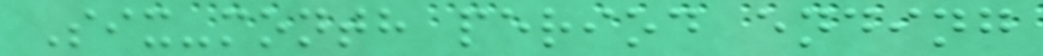Six-month period ending
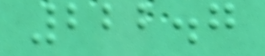222.7
